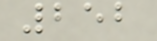252
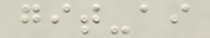git-ai
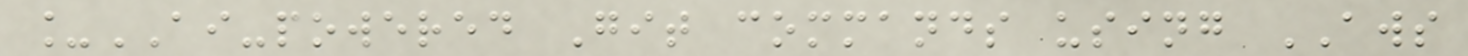_AI-powered Git commands using AWS
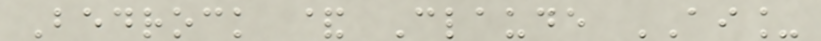Bedrock & Claude AI_
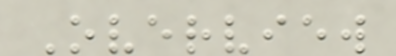Overview
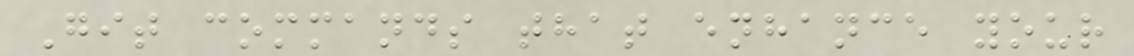Git commands that enhance your
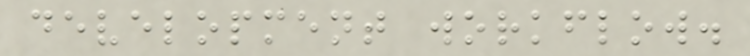development workflow.
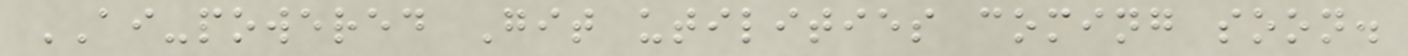AI-powered Git utilities coming soon.
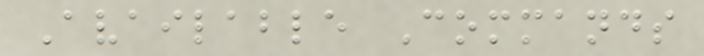Available Commands
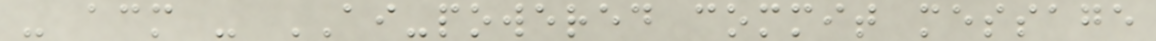- acm - AI-powered commit message
